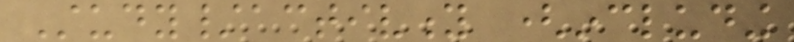Study/activity (including
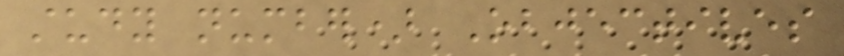study number) Objectives
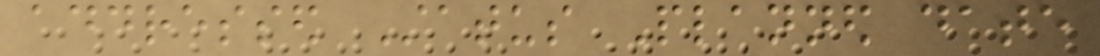addressed Status Planned date
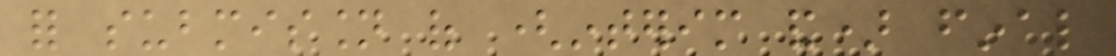for submission of (interim and) final
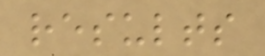results
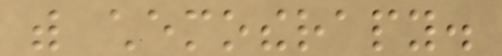with chemotherapy.
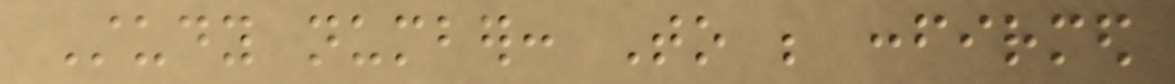Study number: To be confirmed
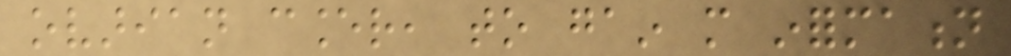ovarian cancer, to gain more information
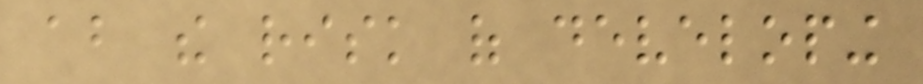about the risk of developing
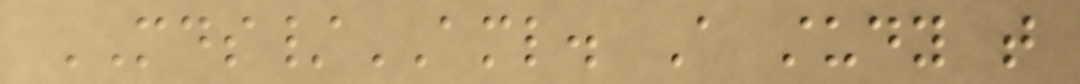MDS/AML. A study that
